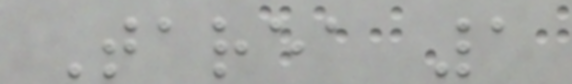Tarea 1
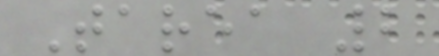Tarea 2
